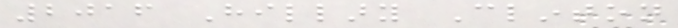2016 Hillary Clinton
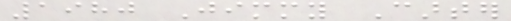1980 Jimmy Carter
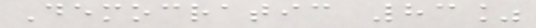Democratic 83%
